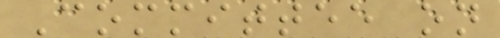Committee on
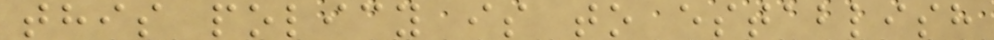this policy is to establish
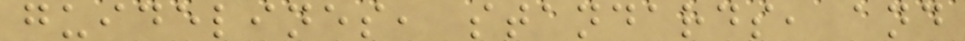guidelines, standards, and
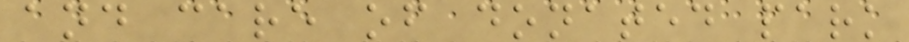and care of donated park
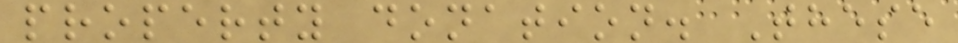property donation. These
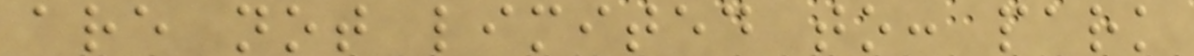are not limited to: park
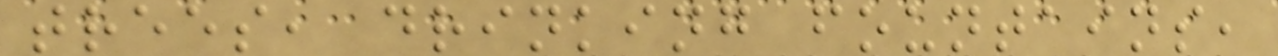trees, drinking fountains,
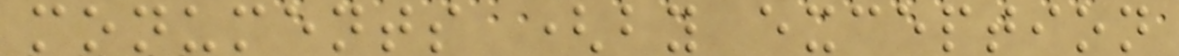monuments (by exception
